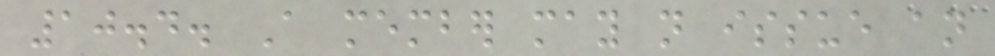10.4. A member may not issue an
